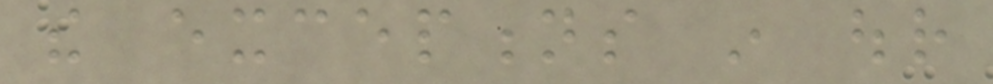the exceptions in our
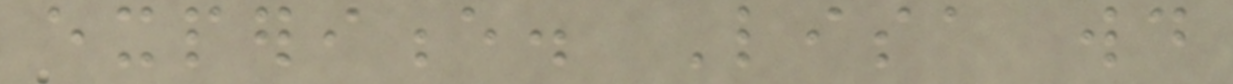experience. Lisa would
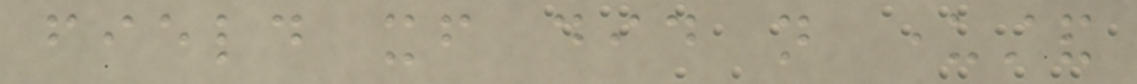field itself did not understand
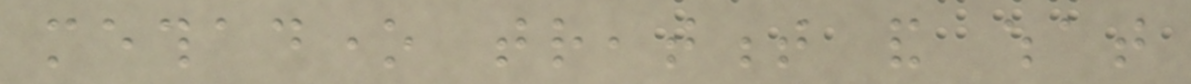methadone treatment and what
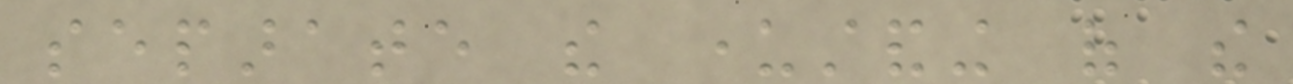separate the understanding of the
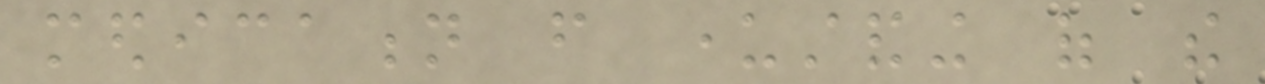medication from understanding of the
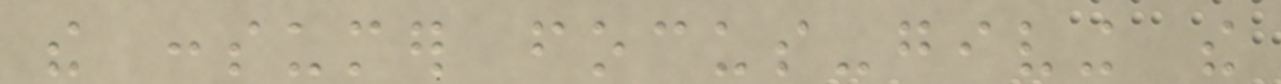the consumer focus-giving the
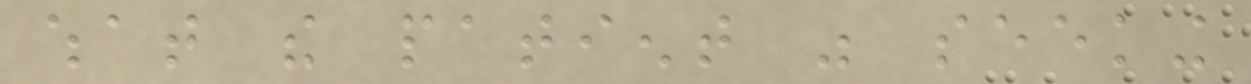what the patient was seeking
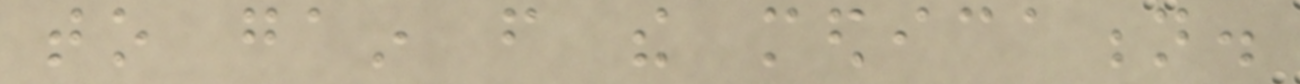to gain from the medication.
